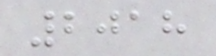2018
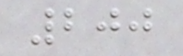200
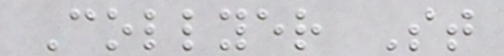Collyer St
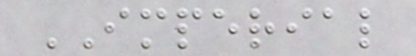IMPERIAL
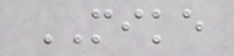MIKE
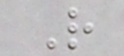R
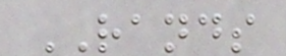RANDS
